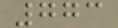773
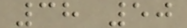38 50
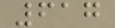617
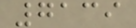7139
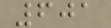601
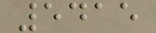5415
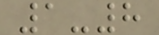1-8
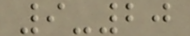9-20
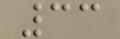33
